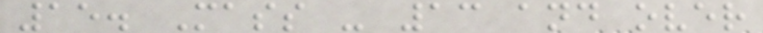15. Mass - 13 and over
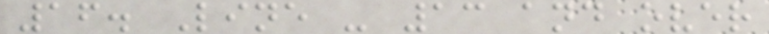16. Line - 13 and over
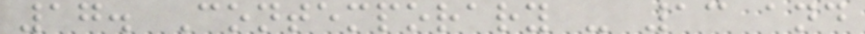17. Contemporary - 13 and
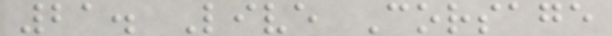21. Live Corsage
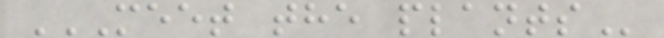MEET THE PLANTS
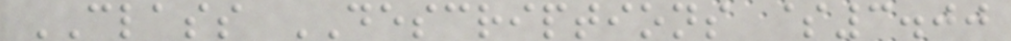CLASS DESCRIPTIONS $3.00
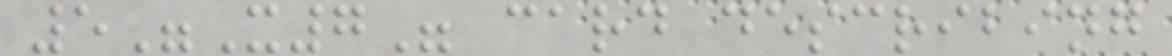5"X7" card describing
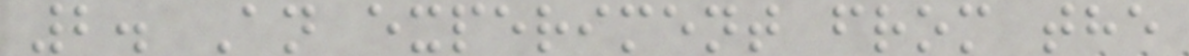2. An experiment from the
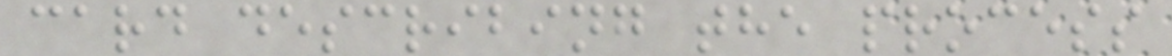card describing the process
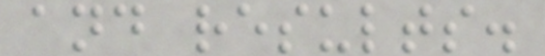and results.
